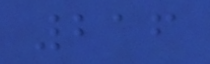216
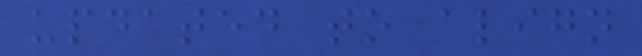updated to align
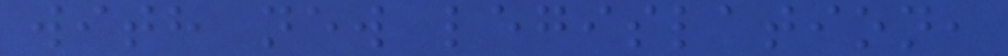with new legislation,
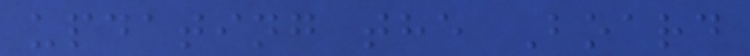updating the Board
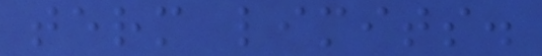term limits.
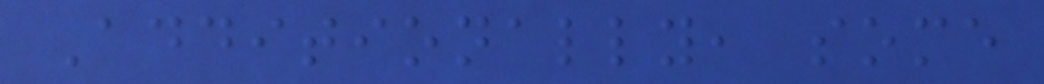Additionally, some
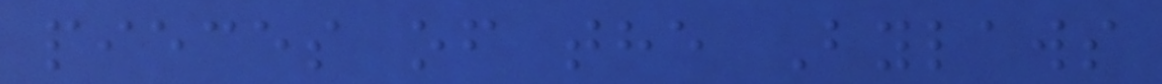pieces of the Bylaws
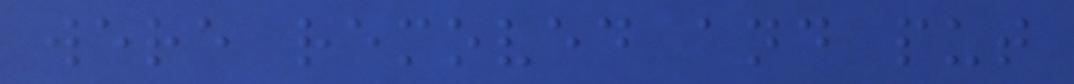were removed and put
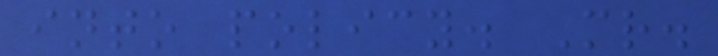into policy. Mr.
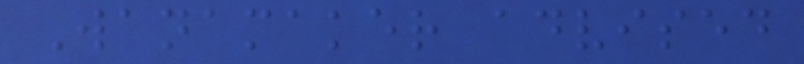Wanamaker advised
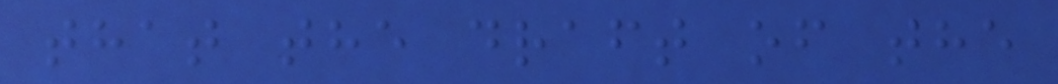that the draft of the
